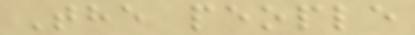The people
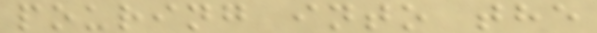pouring into the
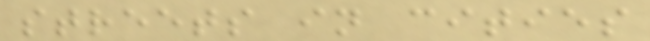streets in cities
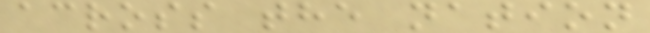across the nation
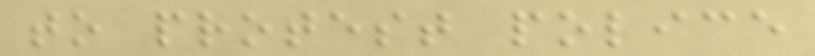to protest police
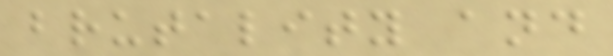brutality and
